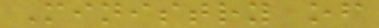Ministry of
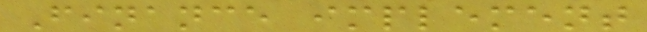Finance implement
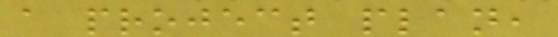a project plan,
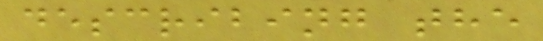describing the
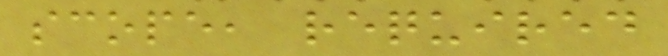scope, required
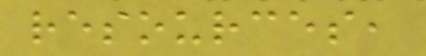resources,
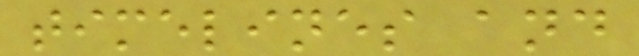timelines and
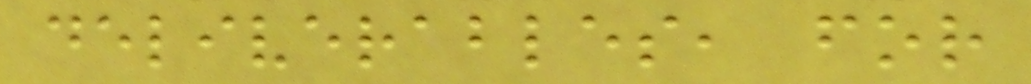deliverables, for
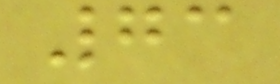73
